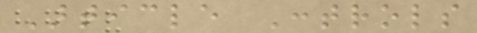Article Controls
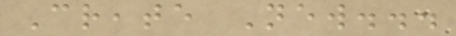Create New...
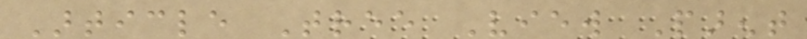Article Tree View Parent
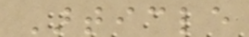Article
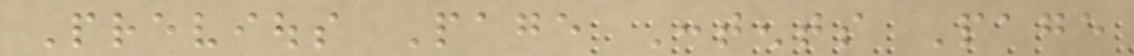Previous Page Contents Page
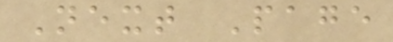Next Page
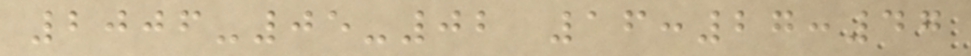2006-05-02 16:27:47
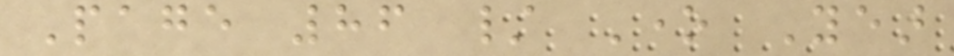Page 86 / One Year
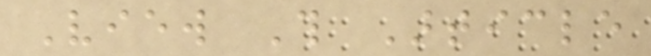View This Article
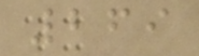269
